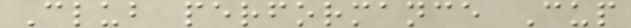Club performance Cup
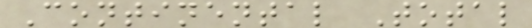Continental Total
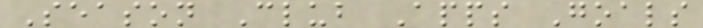Season Club Apps Goals
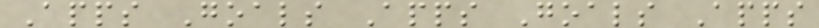Apps Goals Apps Goals Apps
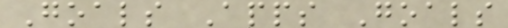Goals Apps Goals
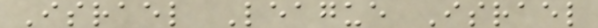Israel League Israel
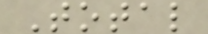Total
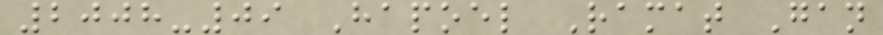2008-09 Hapoel Ramat Gan
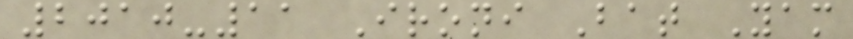2010-11 Ironi Bat Yam
